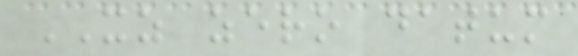XZ zero datum
